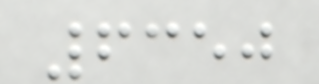6350
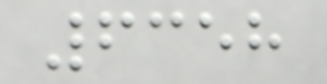6358
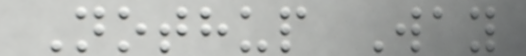Nothup Way
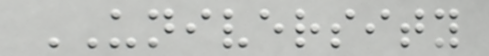UNIVERSITY
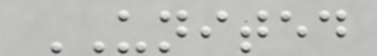UNITED
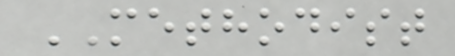METHODIST
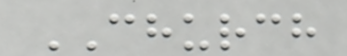CHURCH
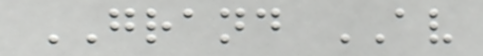GRAND AV
